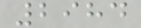2984
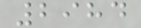2984
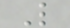L
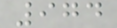974
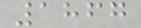1867
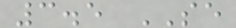3.5 SE
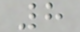8
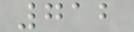712
